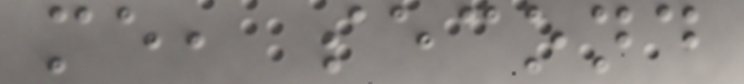me, second
